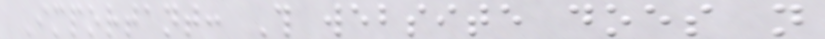Important: This website does not
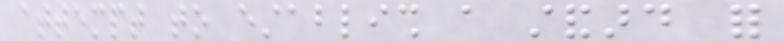attempt to establish a standard for
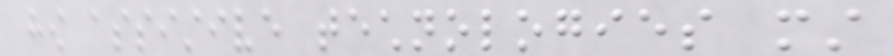how assistive technologies must
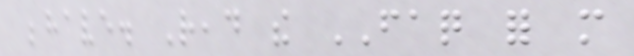behave. Read the FAQ for more
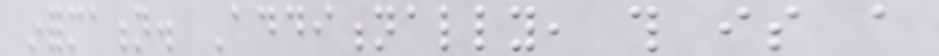information. Additionally, this is a
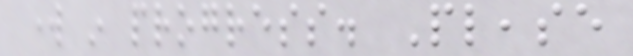work in progress. Please
